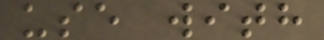use with
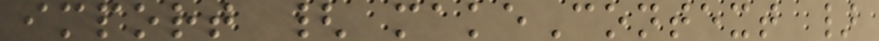import { makeContext }
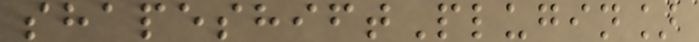shapeshiftPlugin]
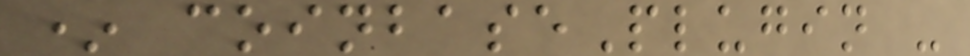* coinbasePlugin -
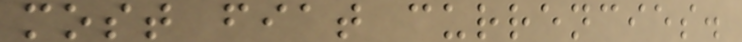most fiat currencies.
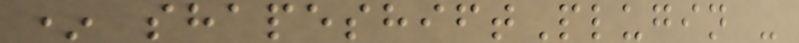* shapeshiftPlugin -
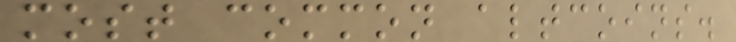most common altcoins.
